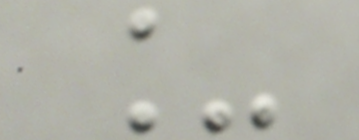_
